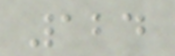124
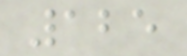125
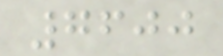7600
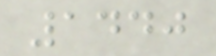1440
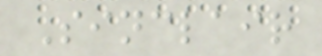Sinclair
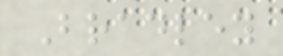Bradley
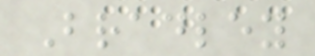Bradley
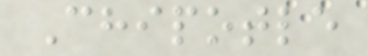Chipotle
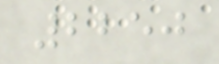2250
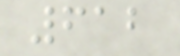612
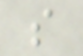s
